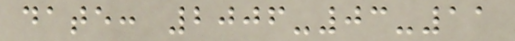date: 2006-03-11
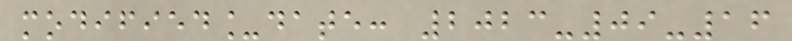modified_date: 2023-09-16
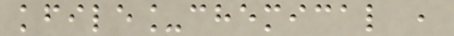kfile_chemical ,
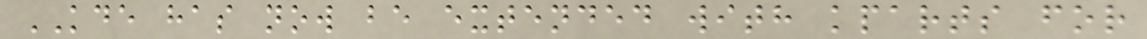KDE has now be extended with kparts for
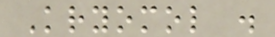Kryomol .
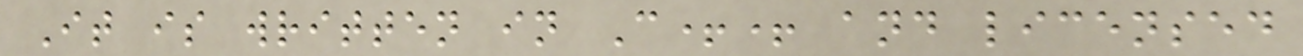It is written in C++ and licensed
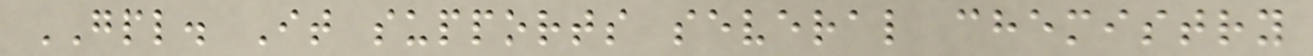GPL. It supports several chemistry
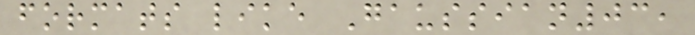formats like Gaussian03,
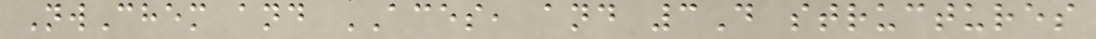NwChem and ACES, and 3D structures
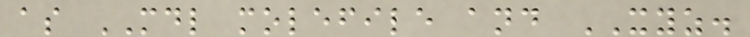as MDL molefile and XYZ.
